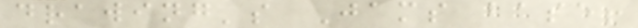drawing's Jams base!
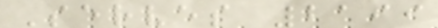Serves 2199
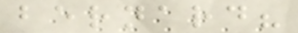bernard?
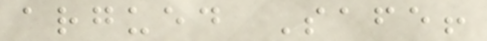argued Safe!
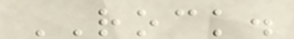ROCK.
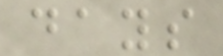days
